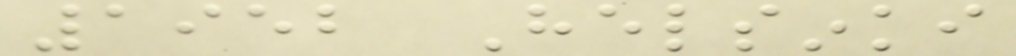1952 Helsinki
